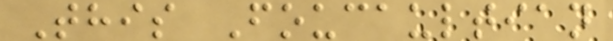This Foucaultian
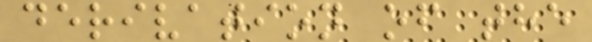derivation of the
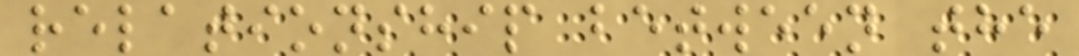relationship between the
